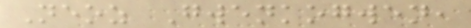Neoz Gwenkogwen,
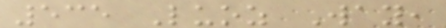535 Luoz Way,
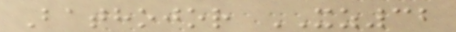Bathojor XZ32
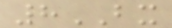8BX
